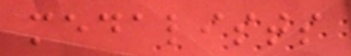medalists
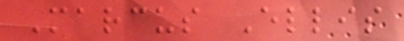Marcus Ellis
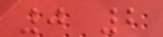0 2
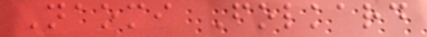Naomi Folkard
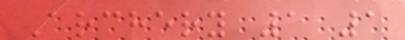Archery 1 1
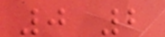0 2
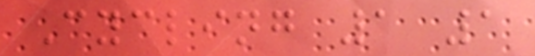Cycling 1 1
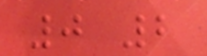0 2
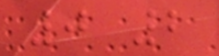0 2
